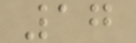17
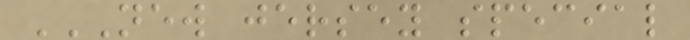NEW JERSEY SPECIAL
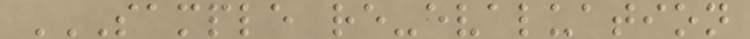SAMPLE RE-EVALUATION
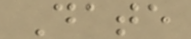Date
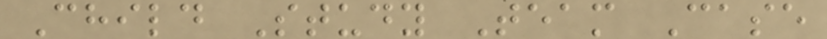Child Study Team Case
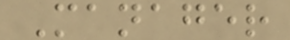Manager
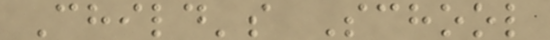Child's School
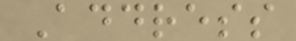Address
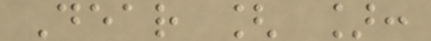Dear [ ]:
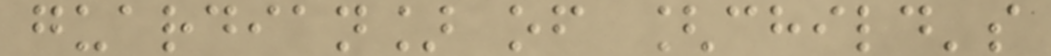guardian] of [child's
